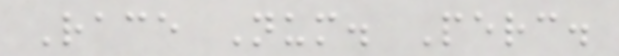Race Num. Perc.
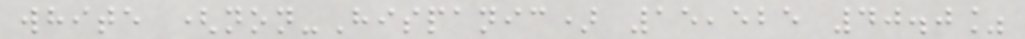white (non-Hispanic) 15,525 40.0%
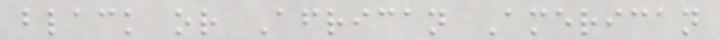black or African American
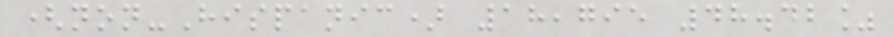(non-Hispanic) 18,795 48.42%
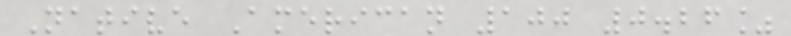Native American 100 0.26%
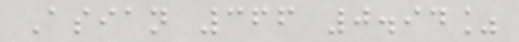Asian 366 0.94%
